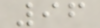96
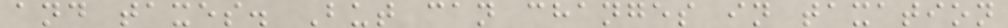and taxes. But can changes in taxation
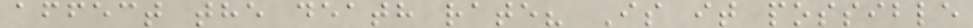affect the death rate? Is it possible
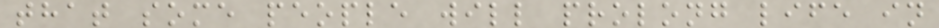that some people will prolong life in
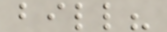bill?
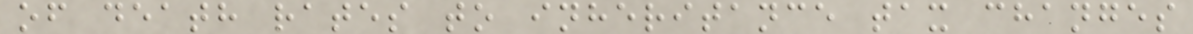of death rates to inheritance tax changes
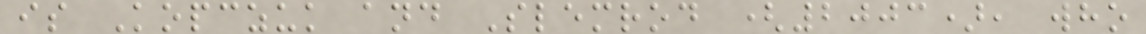is Kopczuk and Slemrod (2003), who
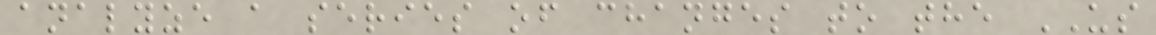analyze a series of changes to the US
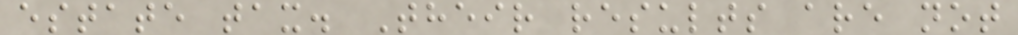estate tax. Their results are not
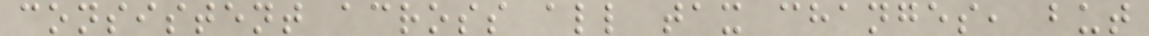consistent across all tax changes, but
